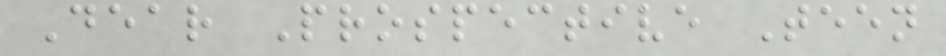Dear Prospective Teen
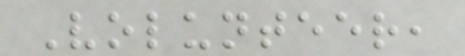Volunteer,
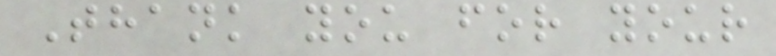Thank you for your
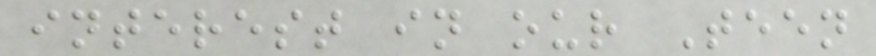interest in our Teen
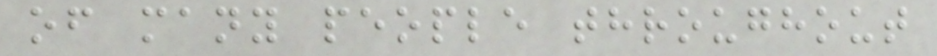of many people throughout
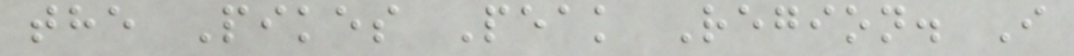the Pikes Peak Region. I
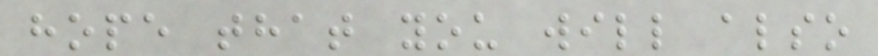hope that you will also
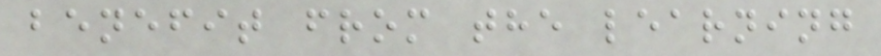benefit from the learning
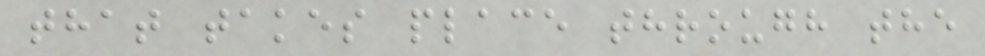that takes place through the
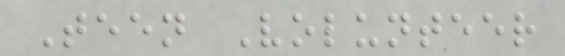Teen Volunteer
